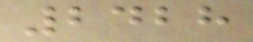2428
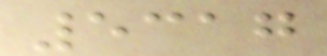5317
